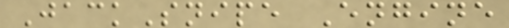JackSnipe Engine
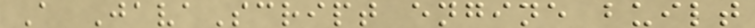A JavaScript engine built
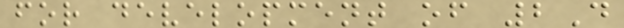for development of 2D
